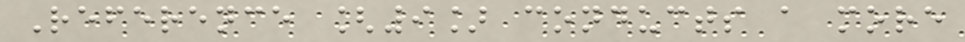Reference [9] conducts a more
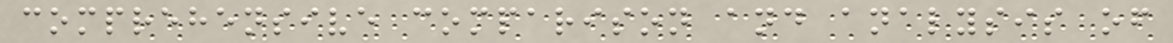comprehensive comparison and analysis of
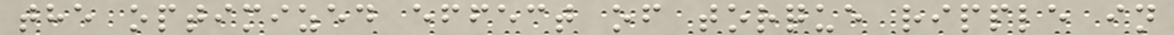the optimized effect of torque ripple in
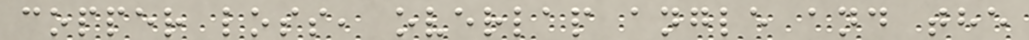copper loss, overlap angle and the
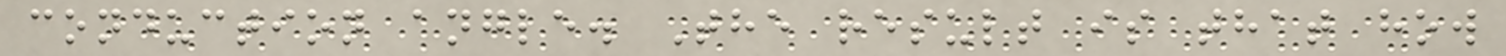conduction angle. The result is that how
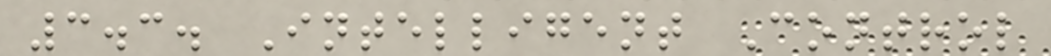3.3. Intelligent Control
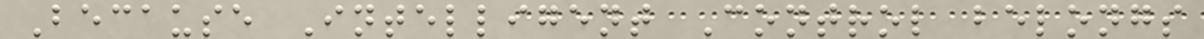Because Intelligent Control belongs
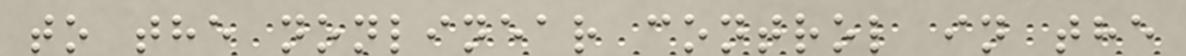to the nonlinear control in the
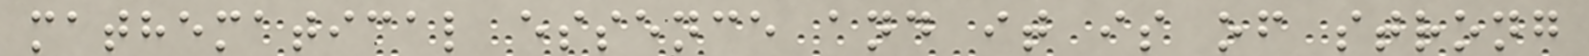mathematical essence and it is of strong
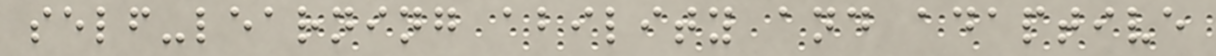self-learning ability and adaptive
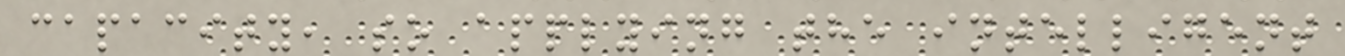capacity, so applying the intelligent
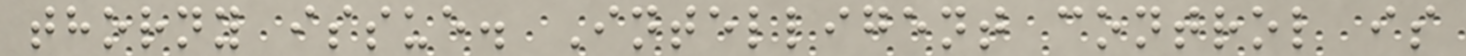thorny issue. Intelligent control is
